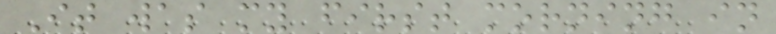It was my first morning in
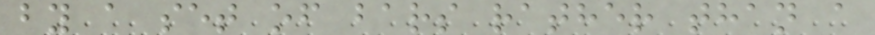by a set of bars rather than a
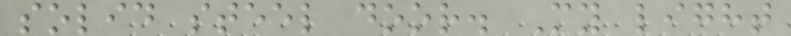solid steel door. My light
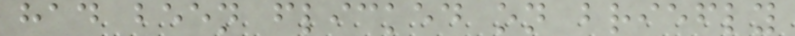had been flicked on briefly
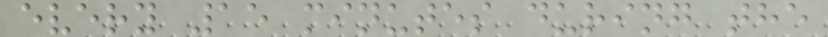every 15 minutes during the
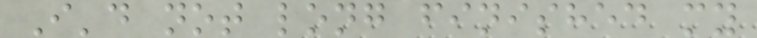I'd not long finished my
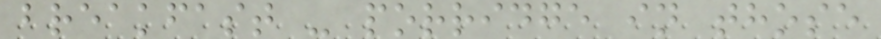breakfast - porridge in those
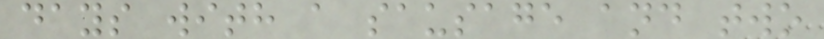days with a sausage and two
